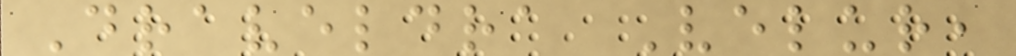Draveldra Velur,
